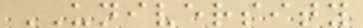UNIVERSITY
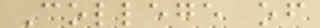College of
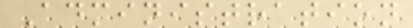Administration
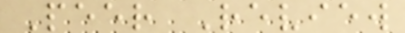Peer Review
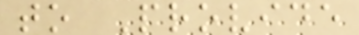to Provide
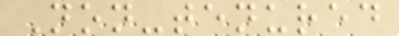Non-tenured
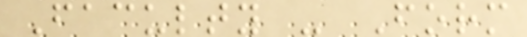Faculty - Form
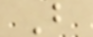B
